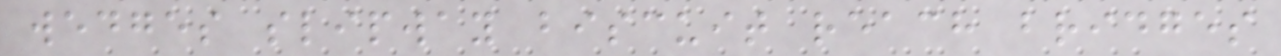wedges slipway biscuit reach bridges
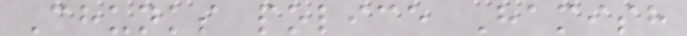Chunks police Hamish
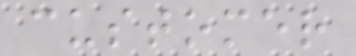customer
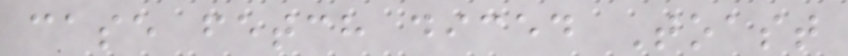case fetch diced Toast
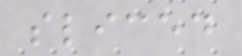sliced
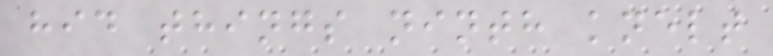hid things ninth knelt
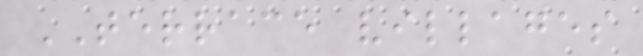TERRACE villages
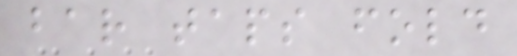bar taps fold
